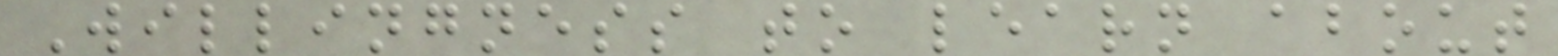Willingness to learn about
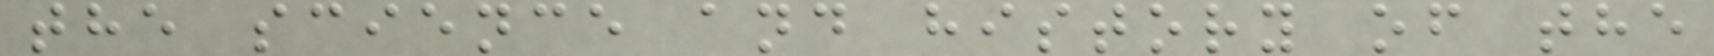the science and history of the
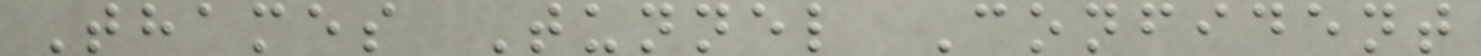Thames Tunnel Confident
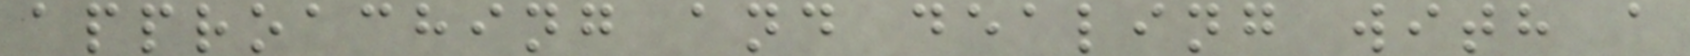approaching and dealing with a
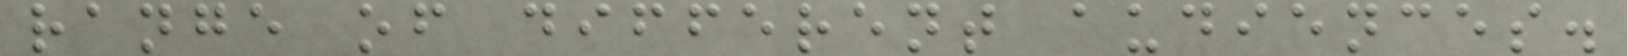range of different audiences.
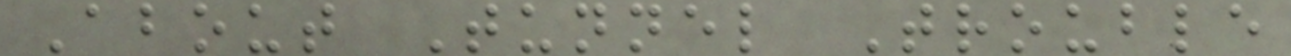About Tunnel Trouble
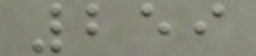259
